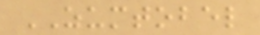ZUMTOBEL
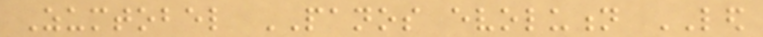Zumtobel PANOS evolution LED
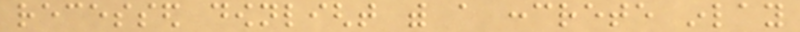recessed downlight with a concrete inlay
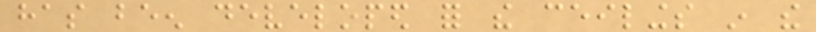has been developed for the ceilings in the
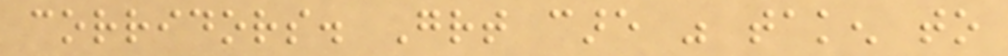corridors. Great care was taken to
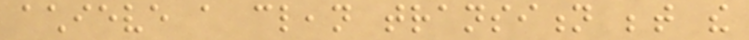achieve a clean transition between the
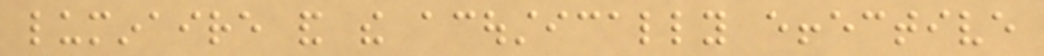luminaire and the acoustically effective
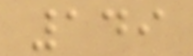149
